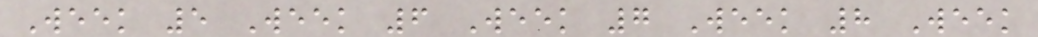Week 5 Week 6 Week 7 Week 8 Week
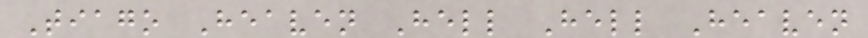Tiago Heaven Hell Hell Heaven
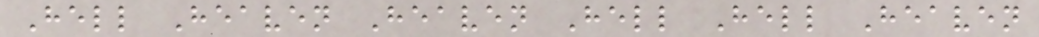Hell Heaven Heaven Hell Hell Heaven
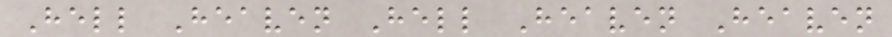Hell Heaven Hell Heaven Heaven
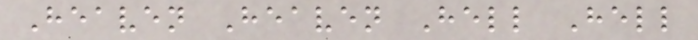Heaven Heaven Hell Hell
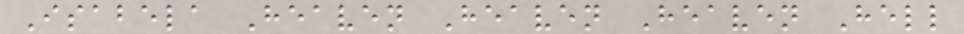Isabela Heaven Heaven Heaven Hell
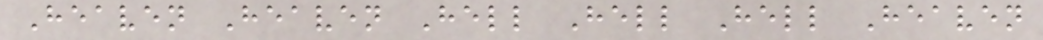Heaven Heaven Hell Hell Hell Heaven
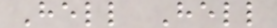Hell Hell
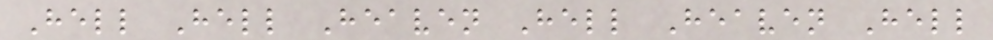Hell Hell Heaven Hell Heaven Hell
